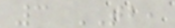3 TB,
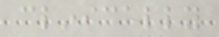clinically
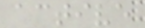active
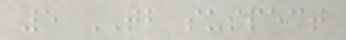5 TB suspect
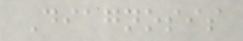Diagnosis
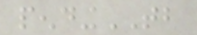pendingTB
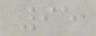95
